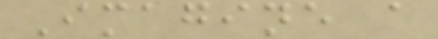Imagine a
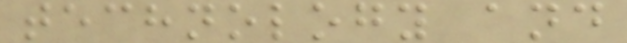technology and
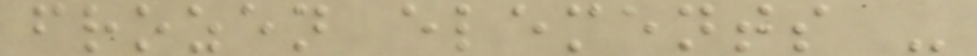frozen elements -
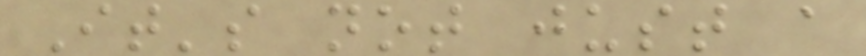It's not just a
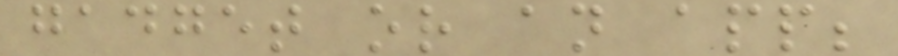gadget or an app;
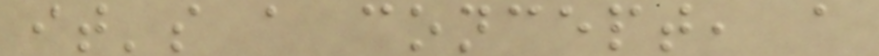it's a concept, a
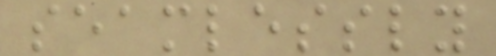seamlessly
